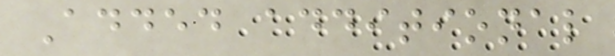Added additional
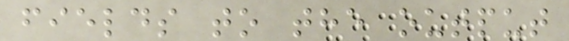fields to the output
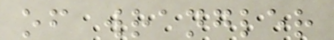of wrangler
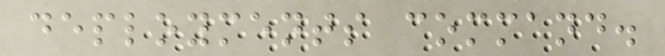deployments command.
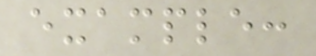example:
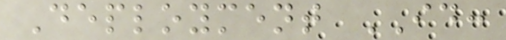Deployment ID:
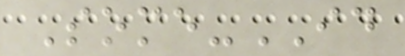Some-ID
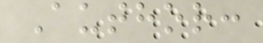Author:
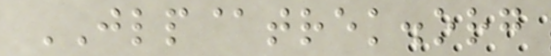JLP@trek.org
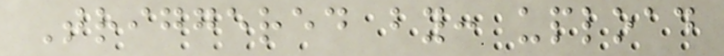Triggered by: upload
